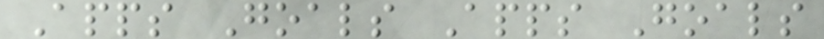Apps Goals Apps Goals
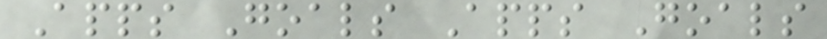Apps Goals Apps Goals
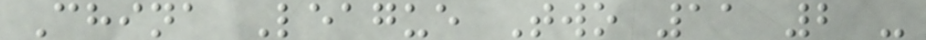China League Two 11 2 -
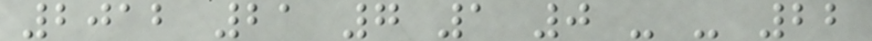2012 21 7 1 0 - - 22
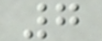7
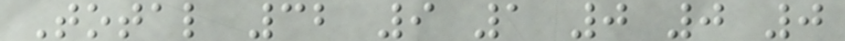Total 32 9 1 0 0 0
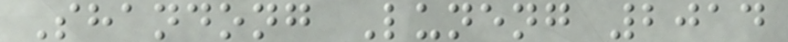Shandong Luneng 2014
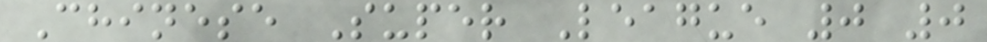Chinese Super League 0 0
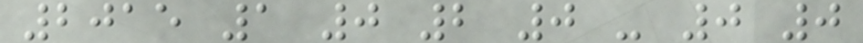2015 1 0 2 0 - 0 0
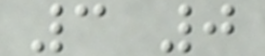3 0
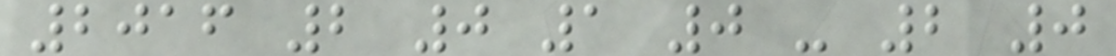2016 2 0 1 0 - 2 0
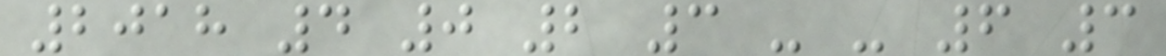2018 4 0 2 3 - - 6 3
